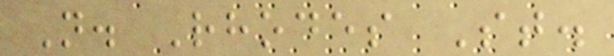N. Rhodes St.
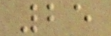25
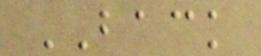BACK
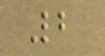2
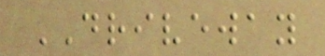DRIVEWAY
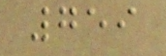759
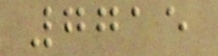7715
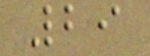29
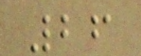26
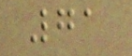71
